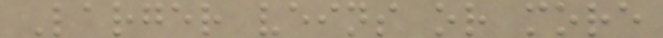Larger veins or more
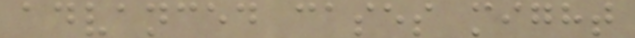advanced cases might
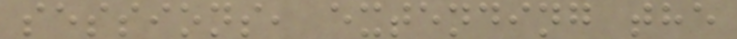sessions, extending the
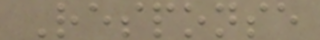Response
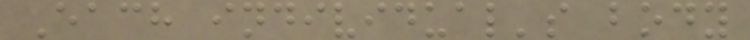Each individual's body
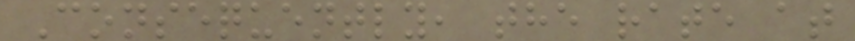Consequently, the rate at
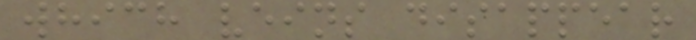which veins disappear
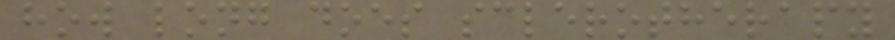how long does sclerotherapy
